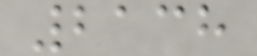2138
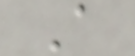A
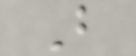B
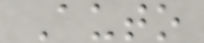Auto
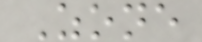Zone
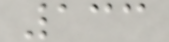133
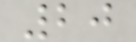20
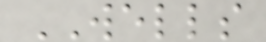WELLS
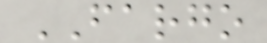FARGO
